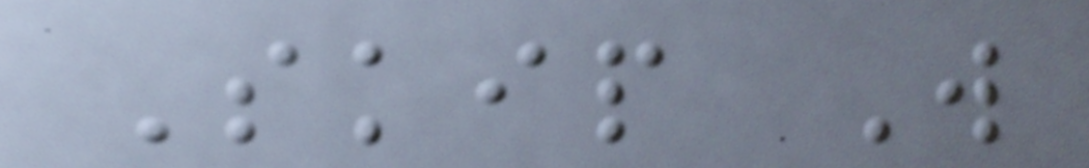Skip W
